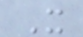X
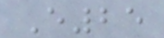E25
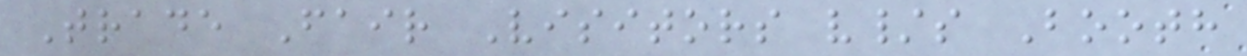Trade Fair Visitors v/s Booth
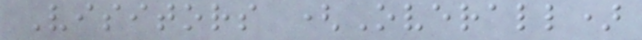Visitors (Overall)
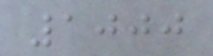1000
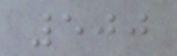500
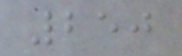250
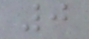0
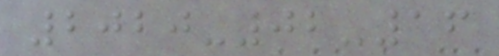2020-02-16
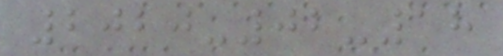2020-02-18
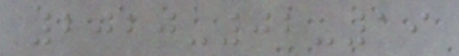2020-02-19
